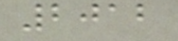2012
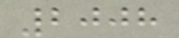2008
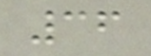36
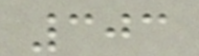303
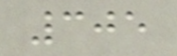305
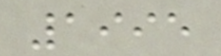1995
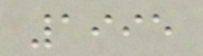1995
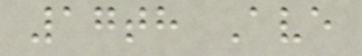17th Ave
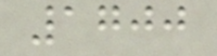1700
